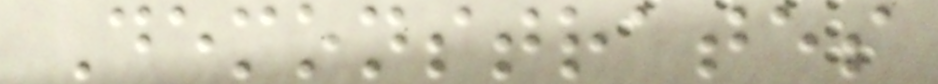Demonstrates
